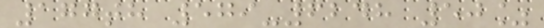177th 579-6248 50%
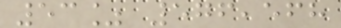53% 576,568
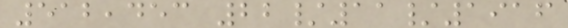512,453 22/11/1916
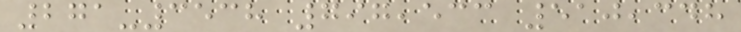271-3538 797,533 510,348
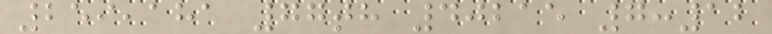259,181 77th 40215 7:12
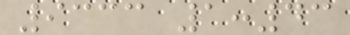9333 1:43
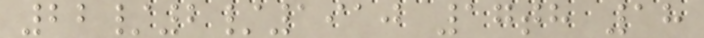22/2/1910 17th 18
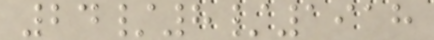24/8/1918
